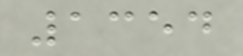1354
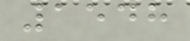1548
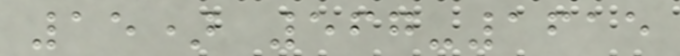15) 567-1615
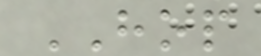HOP
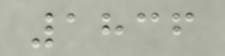1836
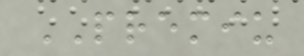PREMIU
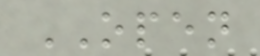OPEN
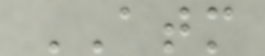ATM
